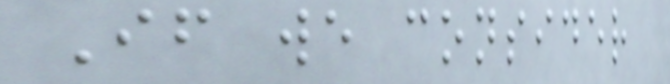If we consider
